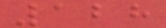128
